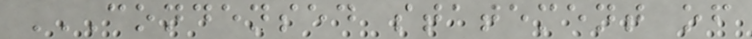CONDENSED STATEMENT OF
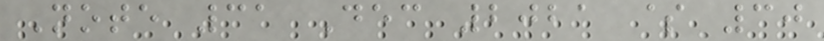Note 31 Dec 2021 $ 30
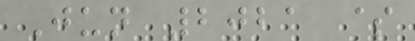Jun 2021 $
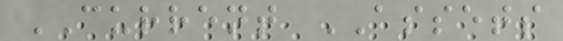CURRENT ASSETS
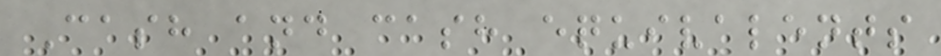Cash and cash equivalents
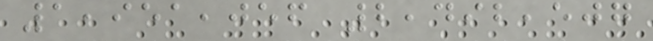1,951,056 2,492,507
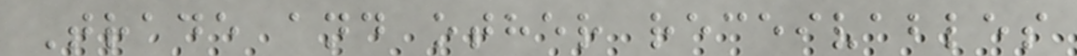Trade and other receivables
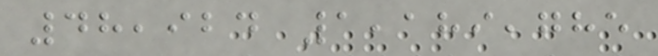48,924 1,189,785
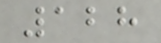128
